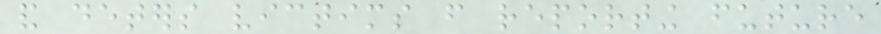and deters victims from reporting future
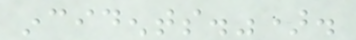incidents.").
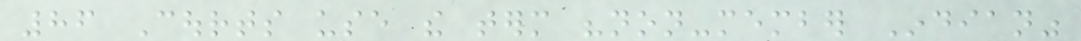86 Courts use the term "non-member Indian"
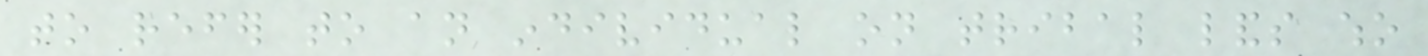to refer to an individual on tribal lands who
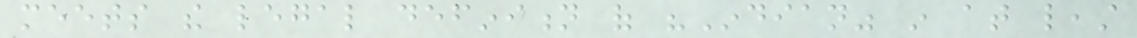meets the legal definition of "Indian" in at least
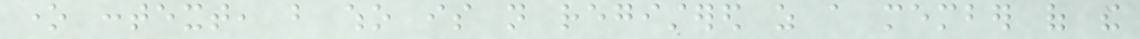one context, but who is not registered as a member of the
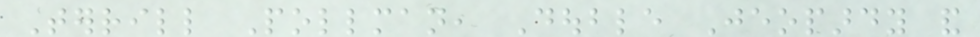Terrill Pollman, Double Jeopardy and
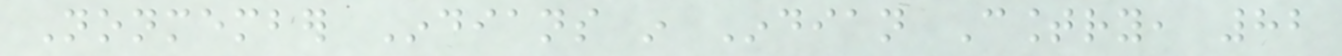Nonmember Indians in Indian Country, 82
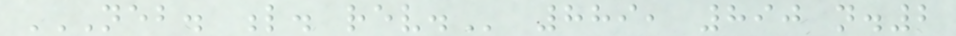NEB. L. REV. 889, 890 n.2
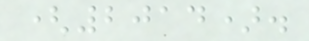(2014).
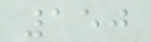150
